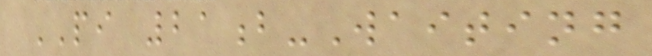PI 21b-Waiting
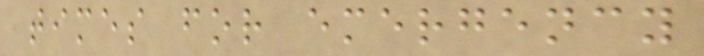times for emergency
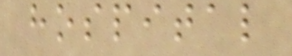hospital
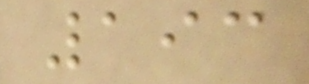193
